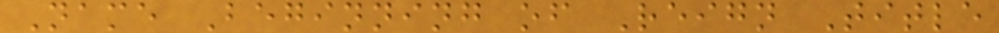Name Beginning of Reign Title
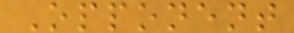Opponent
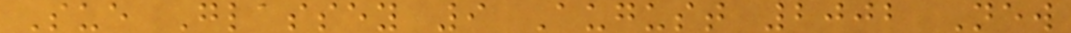Sue Glassey 9 August 2002 New
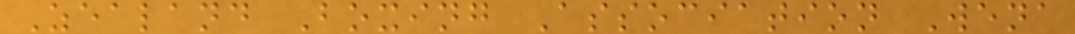Zealand Boxing Association Wena
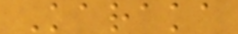Karaka
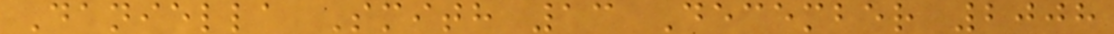Daniella Smith 13 December 2008
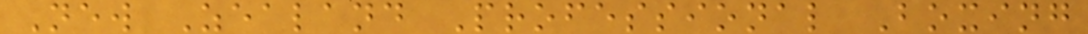New Zealand Professional Boxing
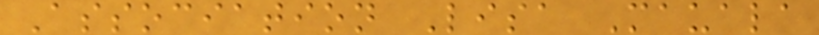Association Lisa Mauala
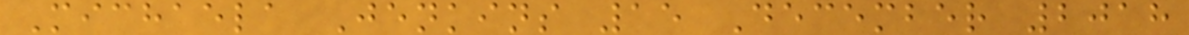Michaela Jenkins 15 December 2018
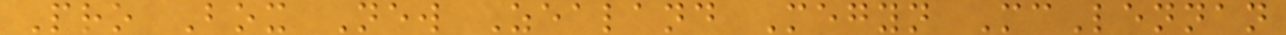Pro Box New Zealand Megyn McLennan
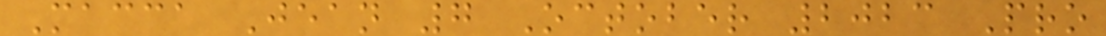Macca Jean 7 October 2023 Pro
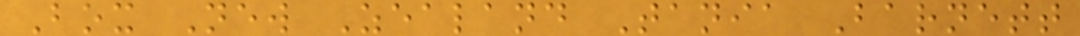Box New Zealand Tania Barnett
